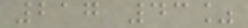217 43%
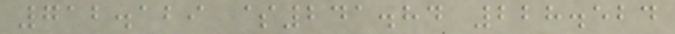712.129 $241.84 228.524
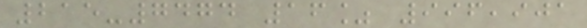215-7474 16% 996,901
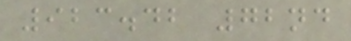923.42 72nd
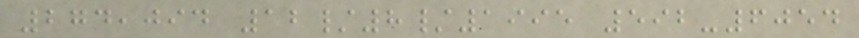274,094 12/8/1995 592-6054
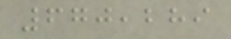670,289
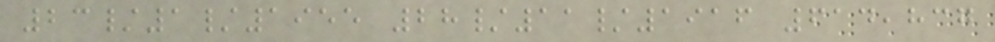23/1/1955 28/11/1916 614,837
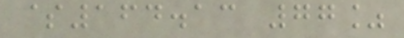$164.13 77%
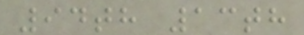94th 13th
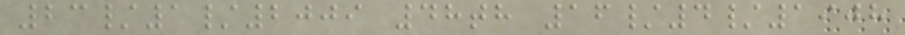23/1/2009 48th 16/4/1908
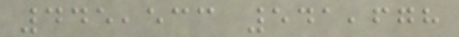445,533 541,678
